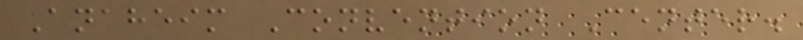Anaheim Convention Center.
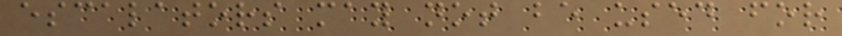escalators may not be used for
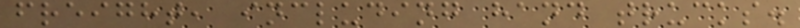freight, including hand trucks.
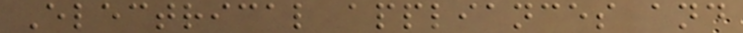Electrical appliances and
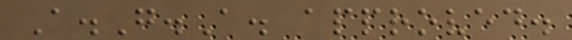A.G.A. approved.
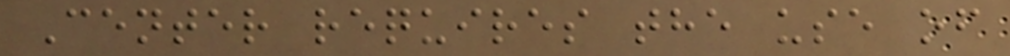Center requires the use of
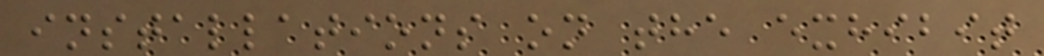installations on the exhibit
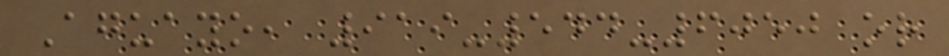Aguayo, 919-544-6050 or
